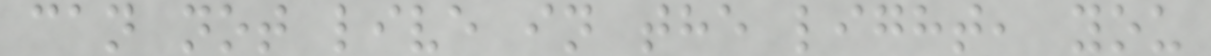can not live in the light, you
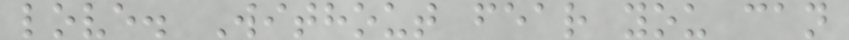love. Without fear you can
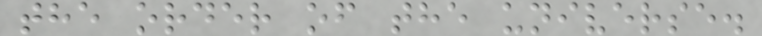the order of the universe.
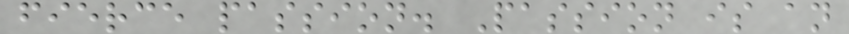fierce passion. Passion is an
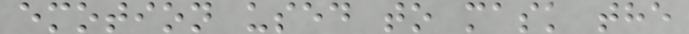emotion used to mask the
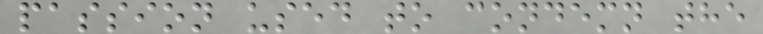passion used to condemn the
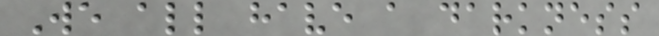We all have a darkness
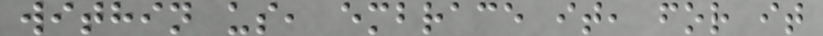within us, embrace it, for it
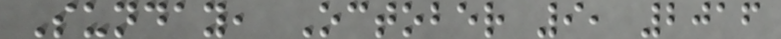Sunday, October 9, 2016
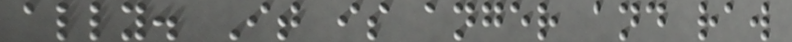ally. It is anger and raw
